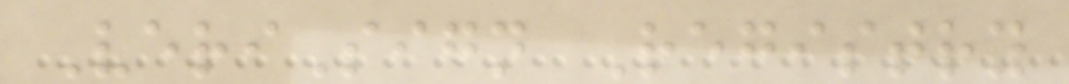VeriSign Registry
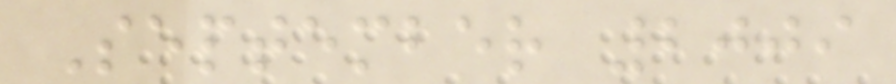September 2009
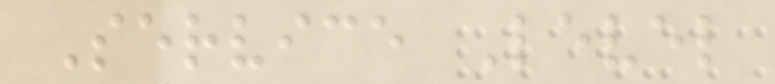Service Level
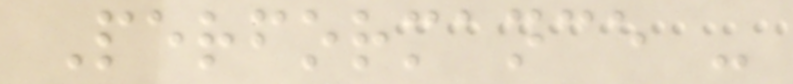Performance -
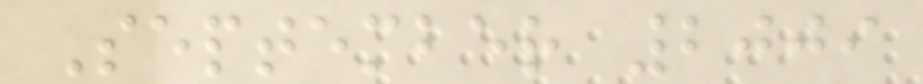September 2009
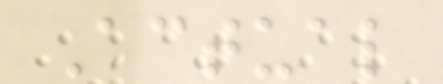Actual
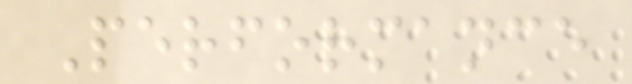Performance
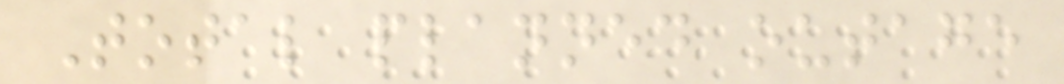Total planned outage
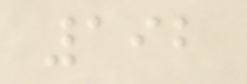192
